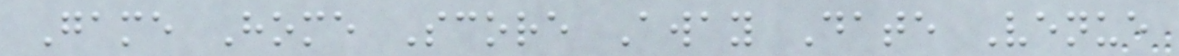Game Home Score Away Date Venue
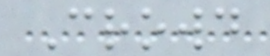Crowd
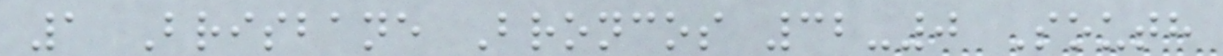1 Brisbane Broncos 32-0 South
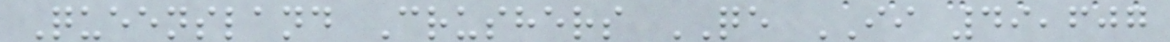Queensland Crushers QE II 49,607
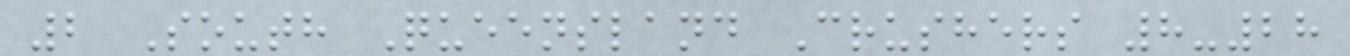2 South Queensland Crushers 8-28
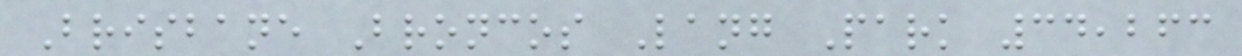Brisbane Broncos Lang Park 34,263
